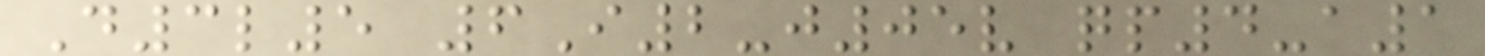D3l5 6I2-j05v qp4-a1
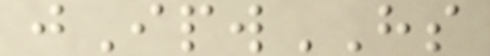jIpwHS
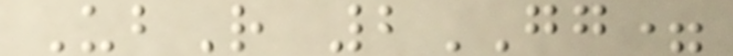UbR 2GG=
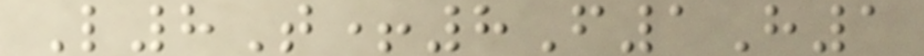L8T+8F1H1
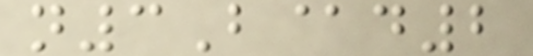n3B@d2
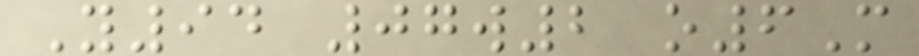Y94 07w2 o6M
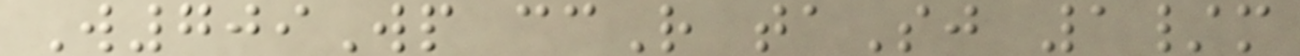W709Wp ccR taSj 1/m
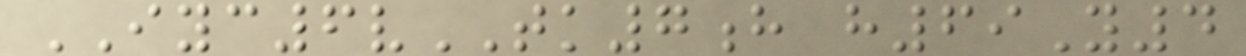IYC6vTK7h h69Y4
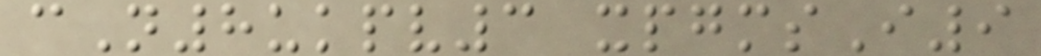cN8ukpv3 xpgmsI9
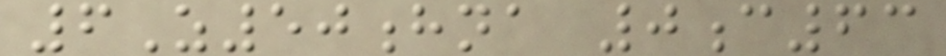6Z50hna 0c63
